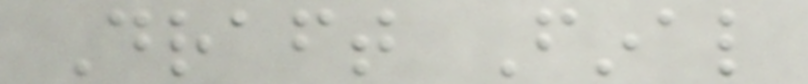Draft Final
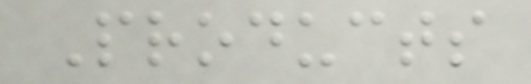Products
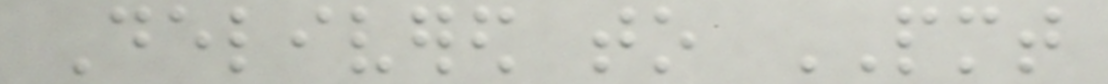Delivered to PMT
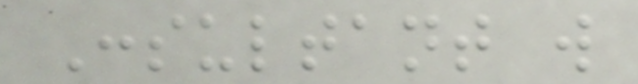Consultant will
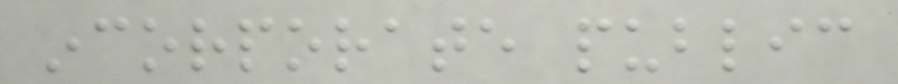incorporate public
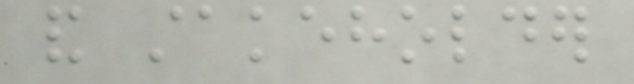and stakeholder
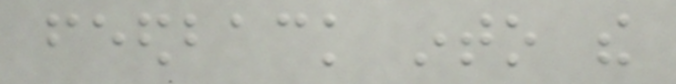feedback into the
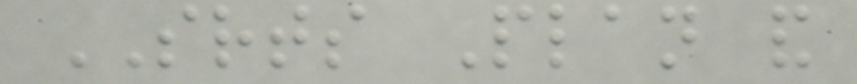SRTS Plan and
